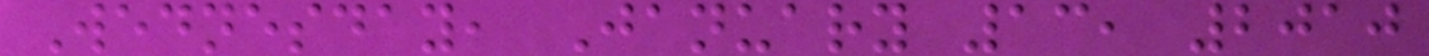Wednesday, January 13, 2010
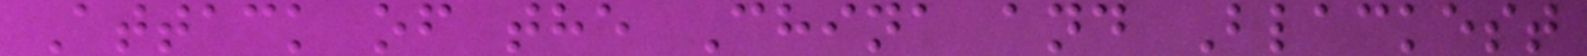Attack of the China and Blackest
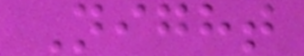Night
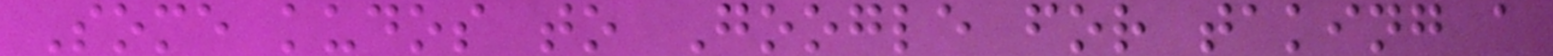Some kudos to Google for taking a
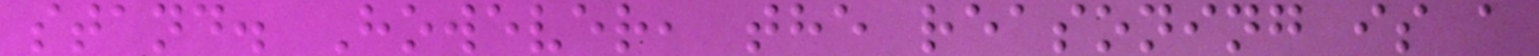stand. However, the reasoning is a
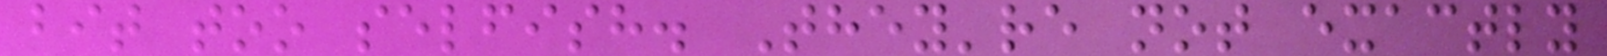bit too selfish. They're not exactly
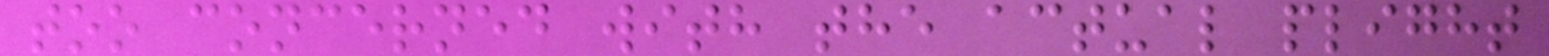too concerned with the actual plight
